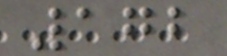172
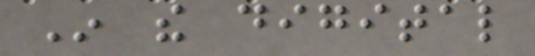In the digital
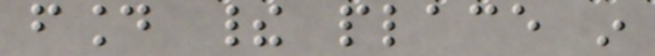found their place in
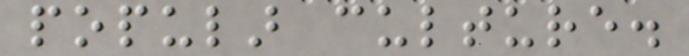popular culture.
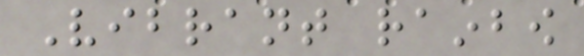Vibrant rainbow
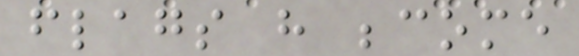flags have become
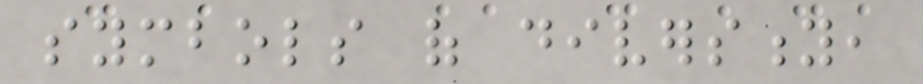symbols of diversity,
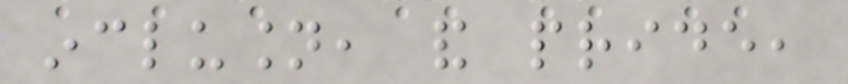inclusion, and pride,
